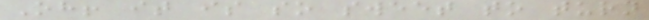Oh! it is so sweet to turn
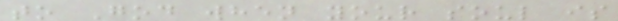to God when your soul is
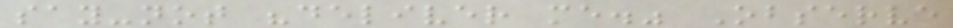say-not "deliver me." Observe
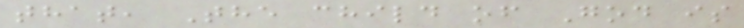that, The child of God is
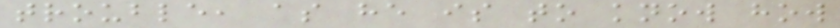trouble, as he is to know how
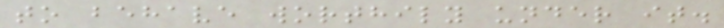to behave worthily under it.
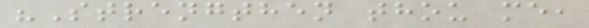"Strengthen thou me,
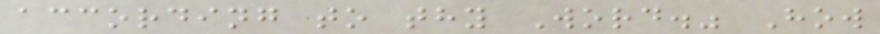according to thy Word." How
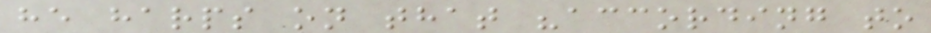he harps on that "according to
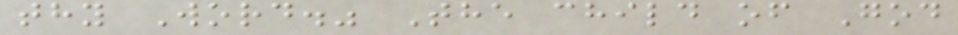thy Word." The child of God
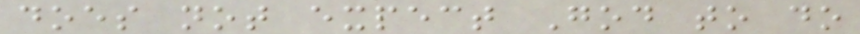does not expect God to do
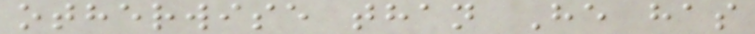otherwise than He has
